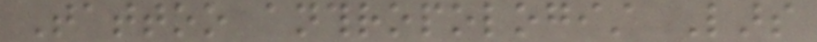Tattoo anthropologist Lars
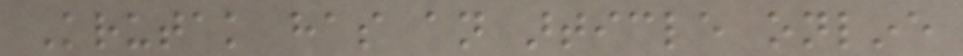Krutak has an article online
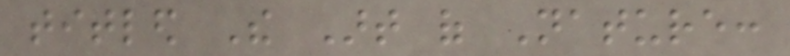titled The Art of Nature:
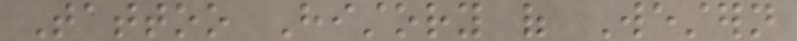Tattoo History of Western
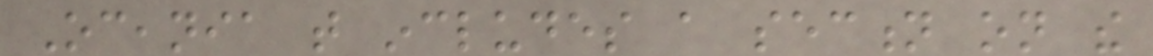Oceania that includes a section on the
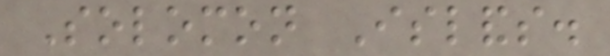Solomon Islands.
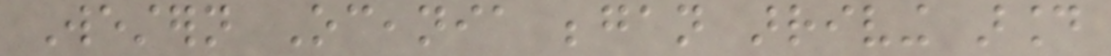Western Oceania began arriving around
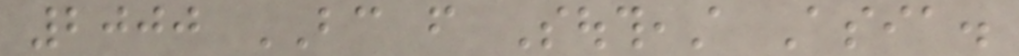2000 BC from Southeast Asia.
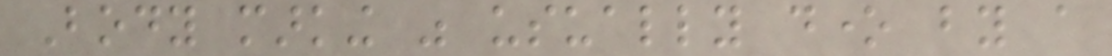Body marking was usually done by a
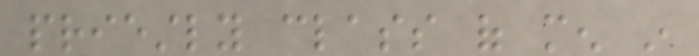priestly class of men in
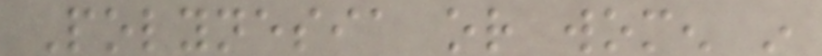Polynesia or women in
